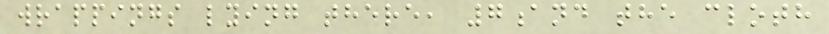wrappings lying there, 7and the cloth
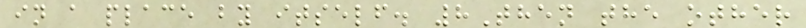in a place by itself. 8Then the other
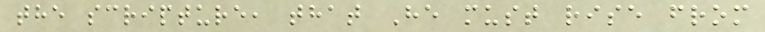the scripture, that He must rise from
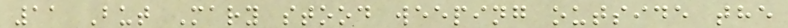11 But Mary stood weeping outside the
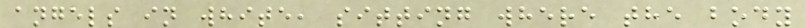angels in white, sitting where the body
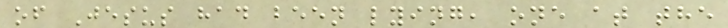of Jesus had been lying, one at the
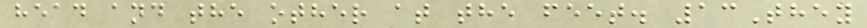head and the other at the feet. 13They
